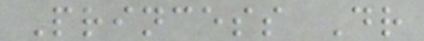Princess Dr
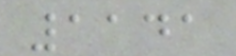1141
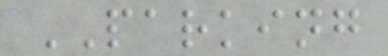PARKING
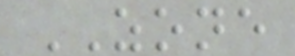ZONE
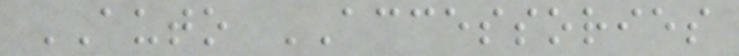AUTO ACCESSORIES
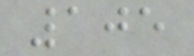105
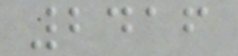2416
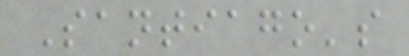Santiago's
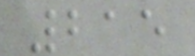215
